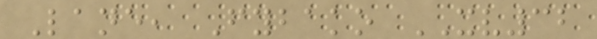Lane, Fybako XV32
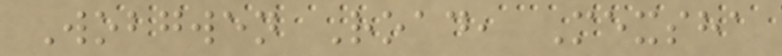Wobgwen Road, Mexsha
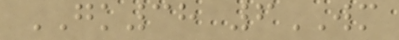GK38 6WM
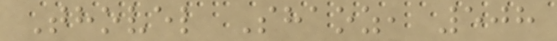Thovel Shaoz, 508
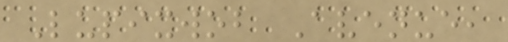Lupixwob Avenue,
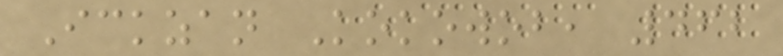Ickzan Kokowob, 462
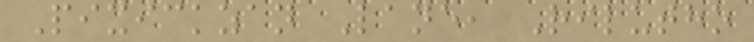Pixickzan Lane, Rilutho
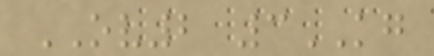OV2 3KG
